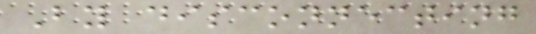By disconnecting
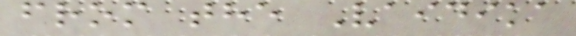from the Vaidika
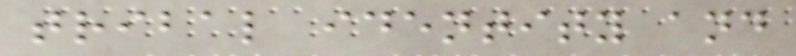tribal identity and
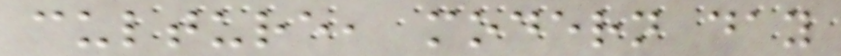culture, modern day
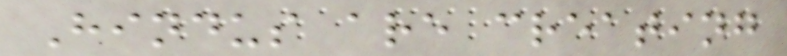Hindus are creating
